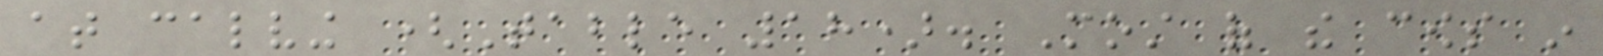at calving (Table 18). Most of the cows in
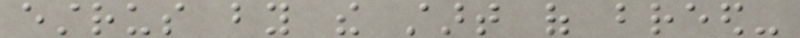estrus by the start of breed-
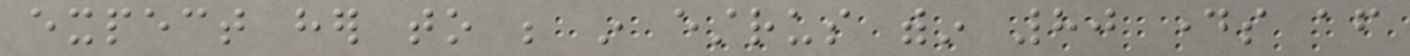expect her to be in estrus within 80 days after
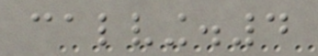calving.4
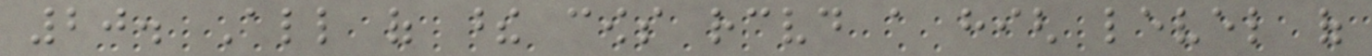20. All of these cows received a high level of
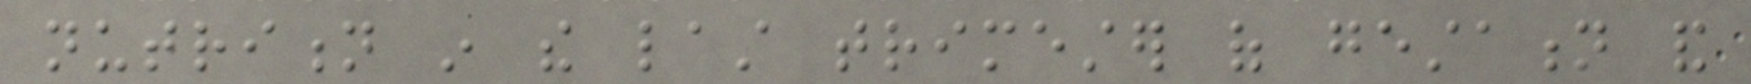nutrition in the last trimester of gestation and
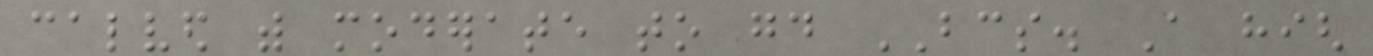calved with moderate to good BCS. A high
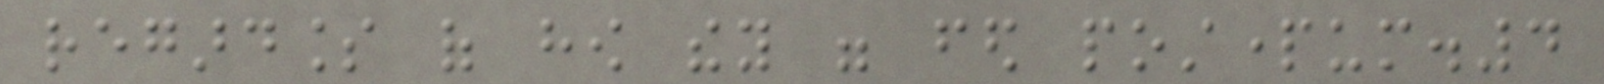regardless of how they were fed postpartum.4
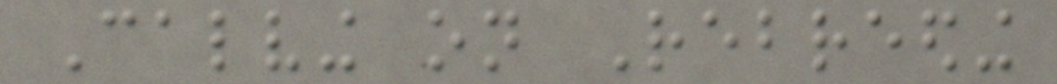Calving on Rebreeding
